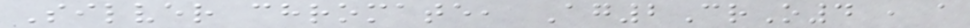Silver chromate, Ag2CrO4 , a
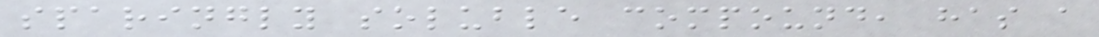sparingly soluble compound, has a
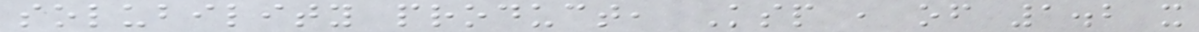solubility product, Ksp , of 1.2 x
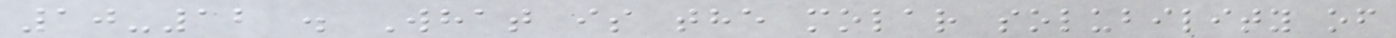10-12 . What is the molar solubility of
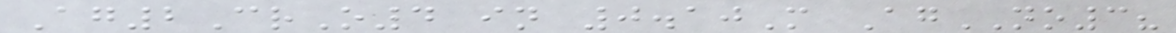Ag2CrO4 in 0.10M AgNO3?
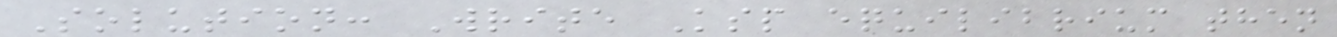Solution: Write Ksp equilibrium then
